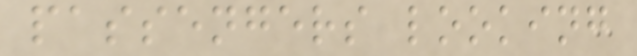passengers looking
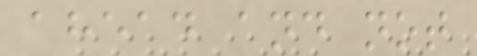ahead and not
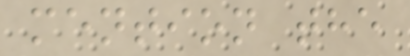mention the
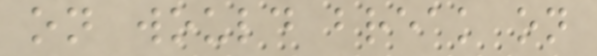on would break on
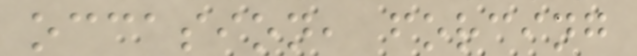occasion, forcing
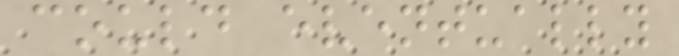could eventually
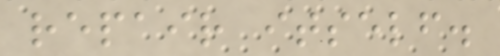repair itself.
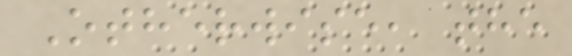Otherwise, the
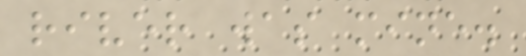river was mine.
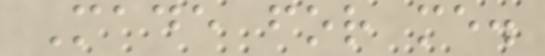Made for me.
